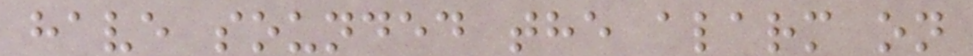have sounded the alarm on
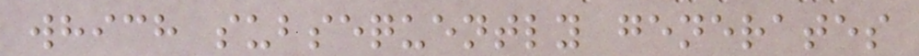which subsequently generates
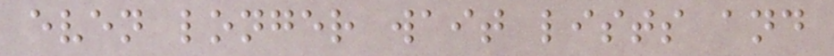even longer wait lists and
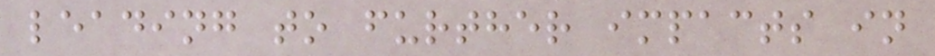leading to further impacts in
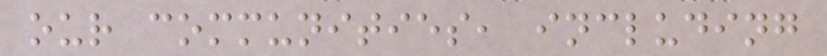our communities, including
